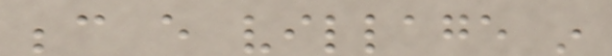because every village in
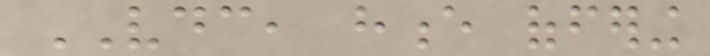VDC, hence offering
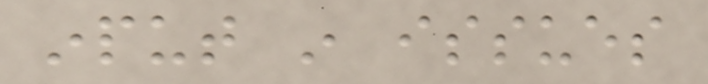input in issues
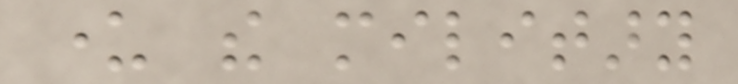under the military
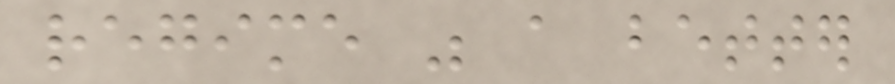regime was a better
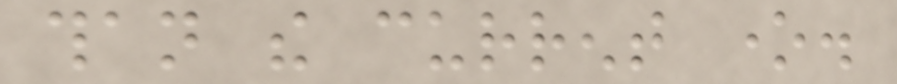than the current one.
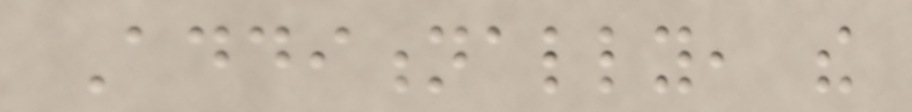Additionally, the
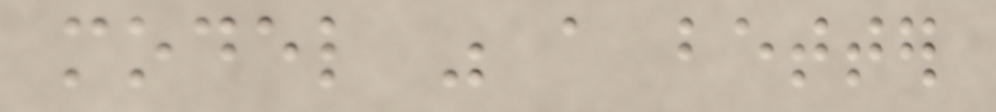model was a better
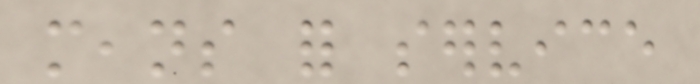means for service
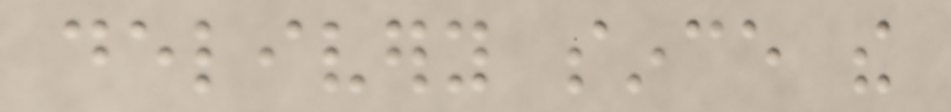delivery since the
